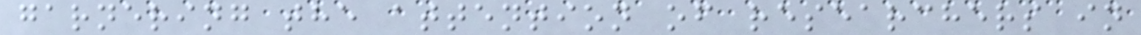garnering the attention of researchers in
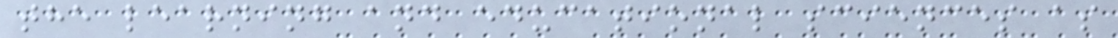the learning and educational sciences as
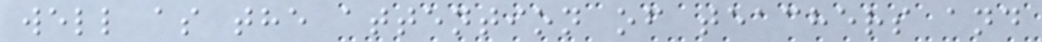well as the attention of teachers and
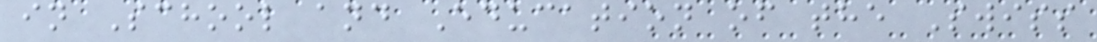in School and Education of the Swiss
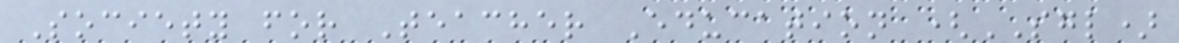Society for Teacher Education (SGL)
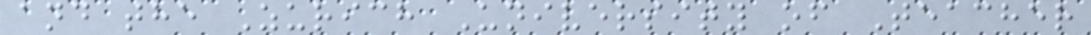and the Zurich University of Teacher
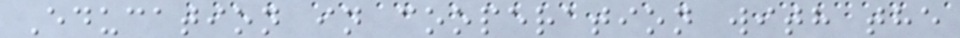Education in cooperation with the
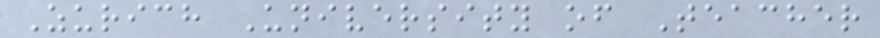Zurich University of Teacher
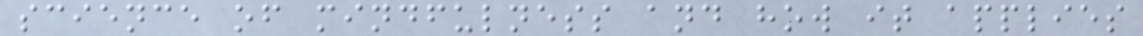science of mindfulness and how it applies
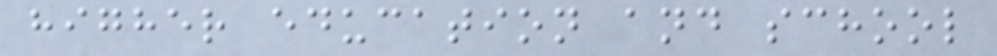higher education and school
